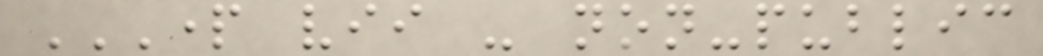PART VII - NON-PUBLIC
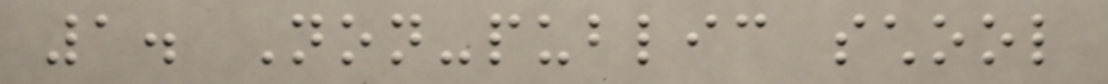1. Non-public school
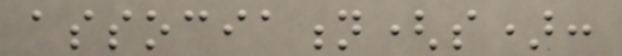association(s):
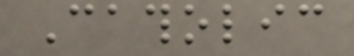Catholic
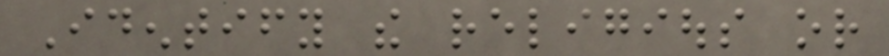Identify the religious or
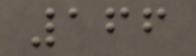166
